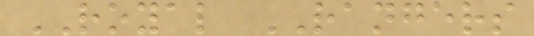ROYAL RANGERS
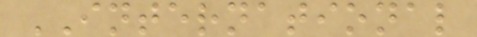INTERNATIONAL
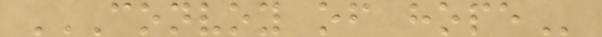CONVOY OF HOPE
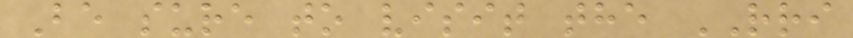Be sure to visit the RRI
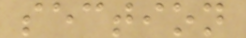section
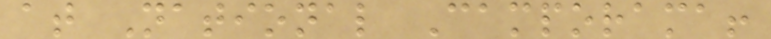at National Camporama!
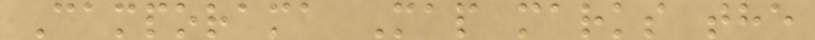Camporama Map marks the
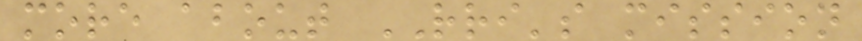more about RRI's mission
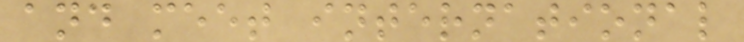and meet international
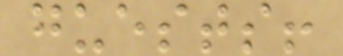guests!
